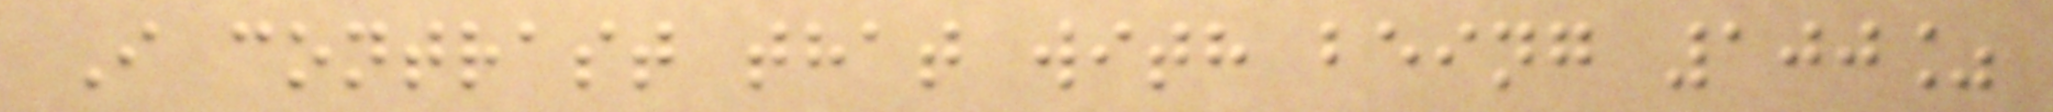I contrast that with being 100%
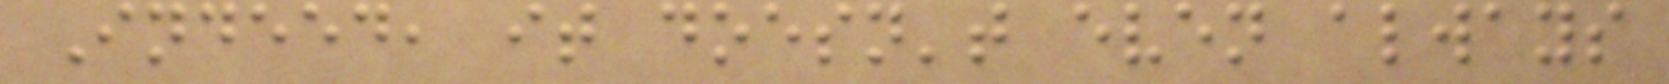Indeed, it doesn't even always
